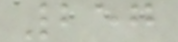257
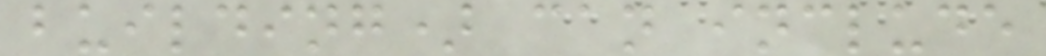building) can include
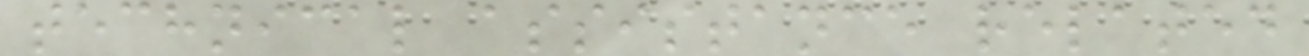technical assistance related
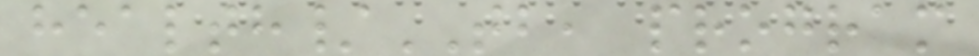health/TB, program
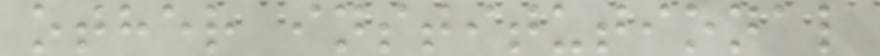other institutional
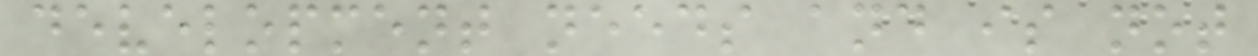development needs and is not
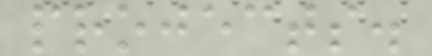projects.
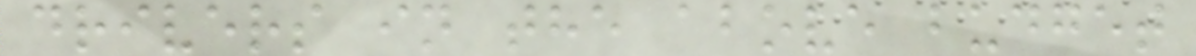drivers in the above budget
